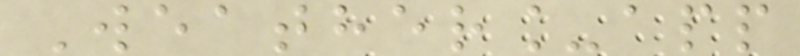Weather_app
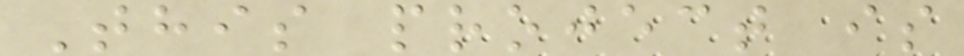This project is
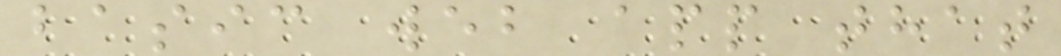basic web app that
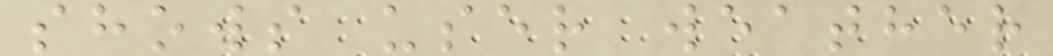shows user weather
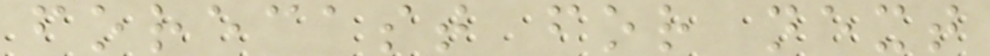forecast for next
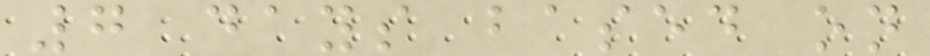7 days based on
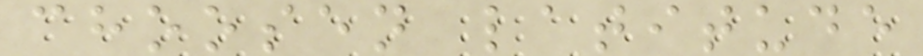choosen latitude
